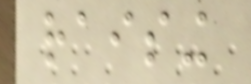raising
